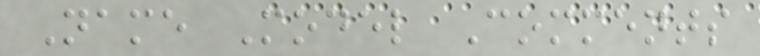Name Model Comments
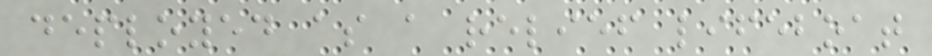deployed as a relief lifeboat
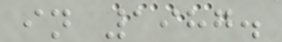in 1987.
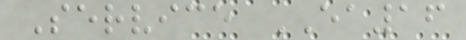Service EA16
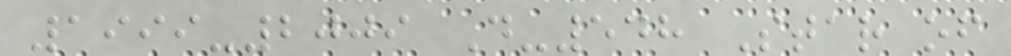1999-2009 D-548 Star of
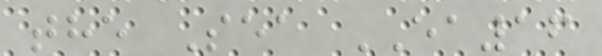the Sea EA16
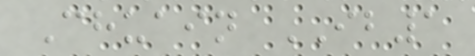Chuain IB1
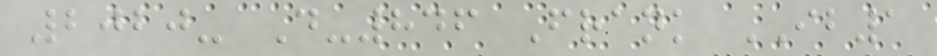2020- D-846 Frank IB1
